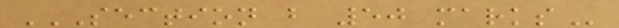SECTION B 50 MARKS
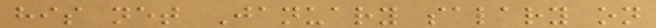his net January salary on
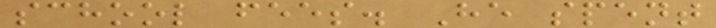school fees. He spent
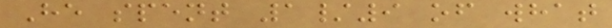He spent 1/9 of what
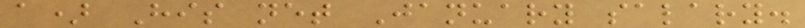a) His net January salary.
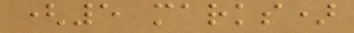(5 marks)
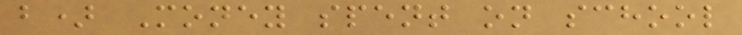b) Money spent on school
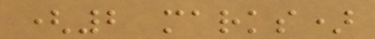(2 marks)
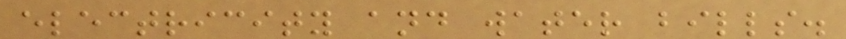electricity and water bills.
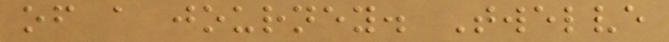of a journey. Twelve
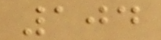104
